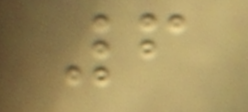6
